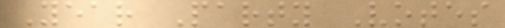Year Party Votes
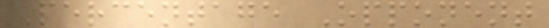Percentage Opponent
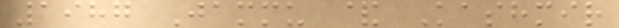1987 Jammu & Kashmir
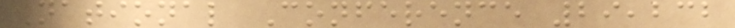National Conference 29,232
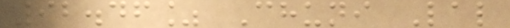92.46% Chuni Lal
